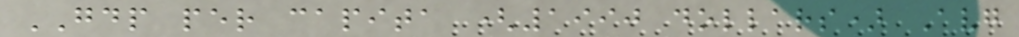GDP per capita (1990 dollars) Avg
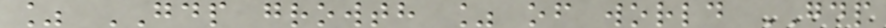% GDP growth % of world GDP
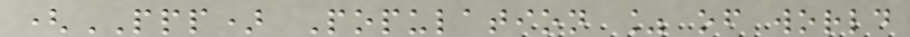(PPP) Population % of world
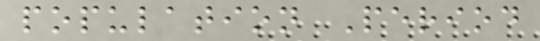population Period
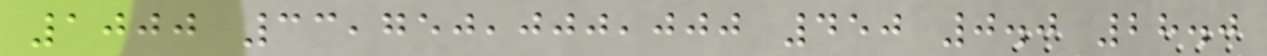1000 33,750,000,000 450 0.0 28.0
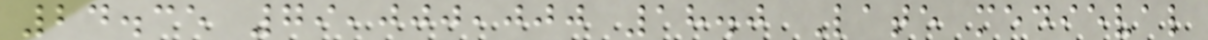24.35 79,000,000 18.0 Late medieval
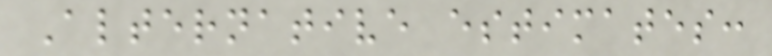Alternative estimates:
